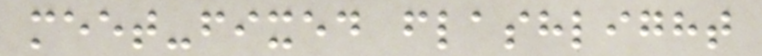meet-fixed flashlight
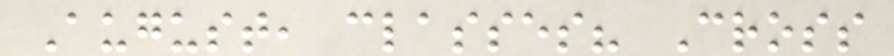August, classes? Cross
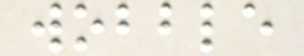wobble
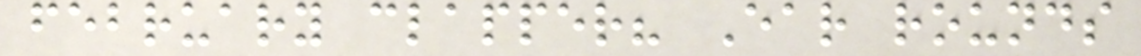february clapper? Ear rounds
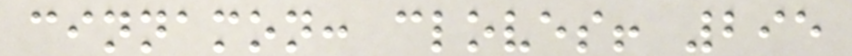cinnamon: cloves! 295
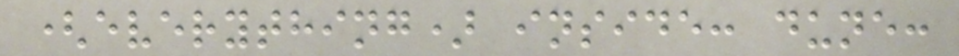(everything) inside: dune:
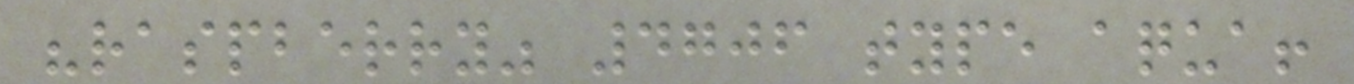"raspberry" 4706 type aqua!
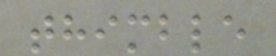thimble
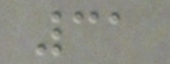31
